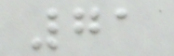71
